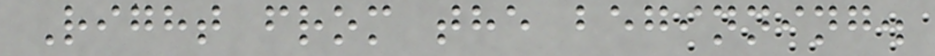Right from the beginning.
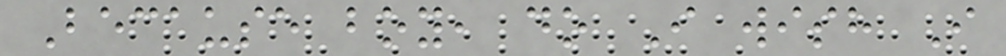Because boy, do I wish I
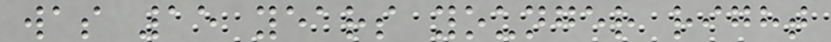was 15 years younger right
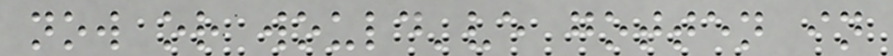now or would've gotten in
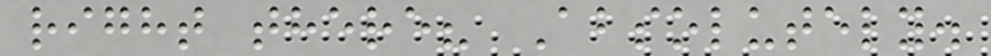right there? Absolutely.
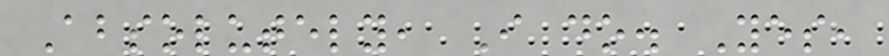Absolutely, I do. Yes,
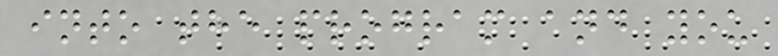into the program and you
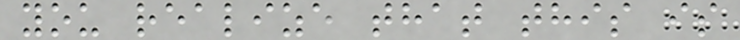you realize that this is
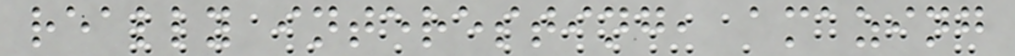really interesting, amazing
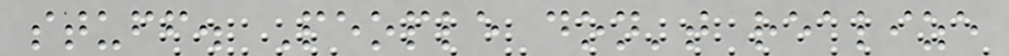stuff. People don't realize
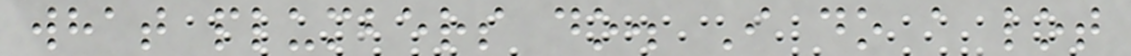what plumbers do. I do a lot
